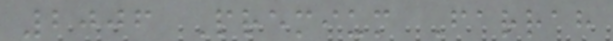2006 Premium Farrah
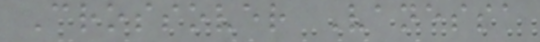Crossover Vanessa
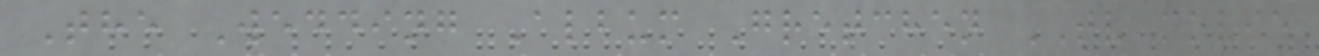The Wedding Album Gretchen TV movie
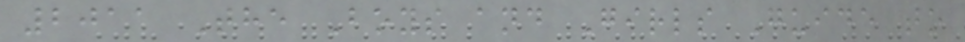2011 The Boys and Girls Guide to
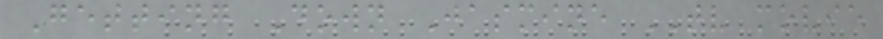Getting Down Jasmine TV movie
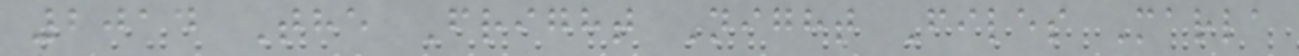2014 The Fright Night Files Marla
